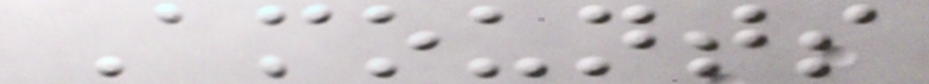Amounts
